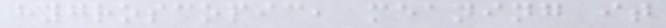hygroscopic, meaning it
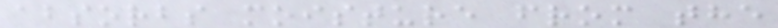absorbs moisture from the
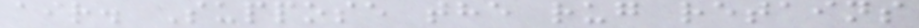air. Suppose the rug retains
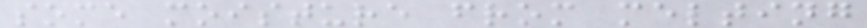some moisture from melting
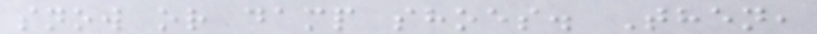snow or damp shoes. Then,
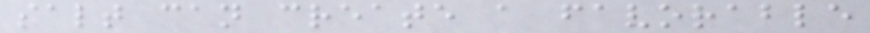salt can create a favorable
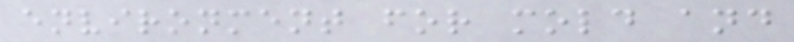environment for mold and
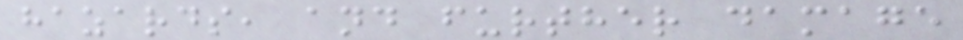hazards, and further damage
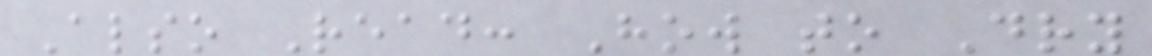Also Read: How to Dry
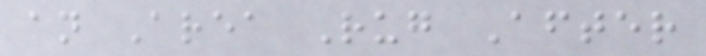an Area Rug After
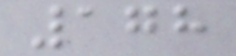178
